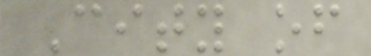City of
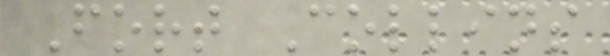Fort Collins
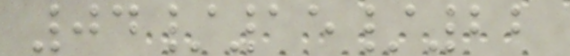04/15/22
